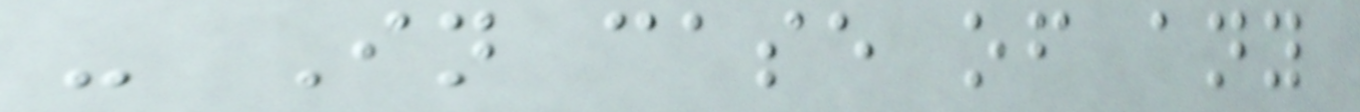- In case of any
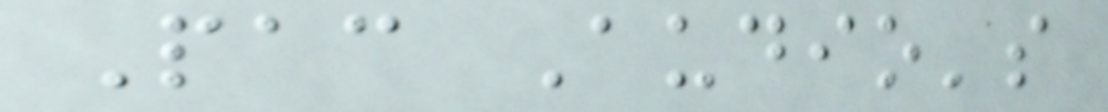Pac Audio's
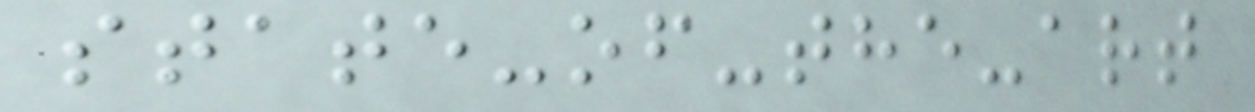state-of-the-art
